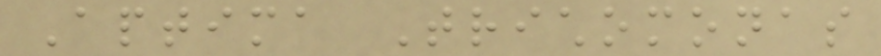Aptima Trichomonas
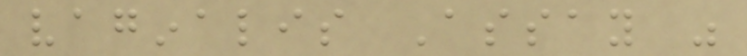vaginalis Assay was
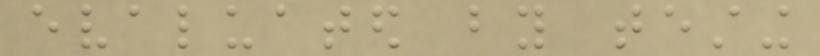evaluated by testing
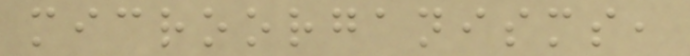microorganisms,
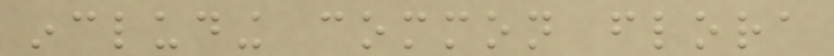including common flora
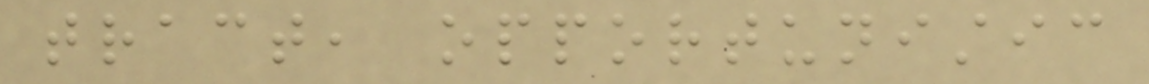tract, opportunistic
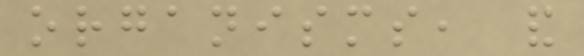organisms, and
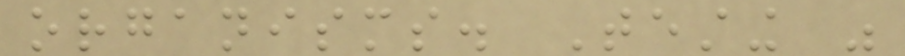organisms. Testing was
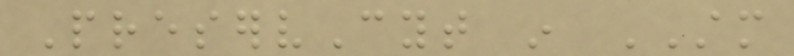PreservCyt in STM
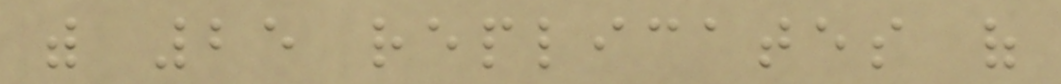with 25 replicates of
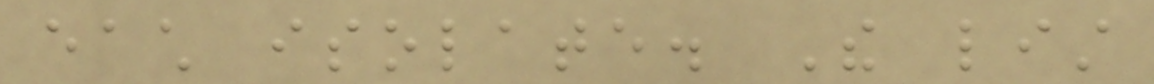each isolate. The list
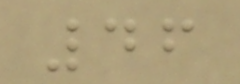46
